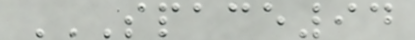SPACE94
